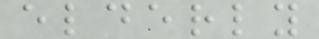elderly
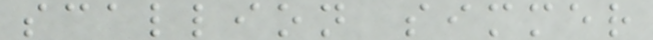scallion simmer
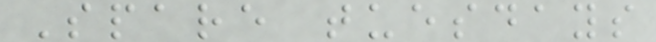Spare tuesdays
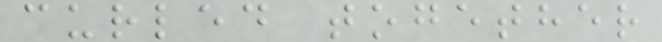curled together
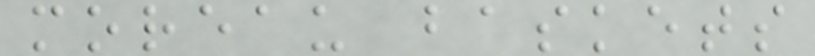moreau baskets
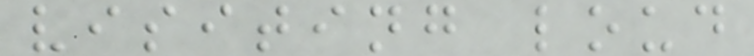visiting loud
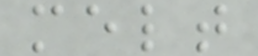melt
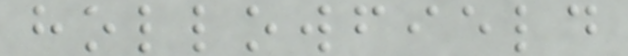hollowfield
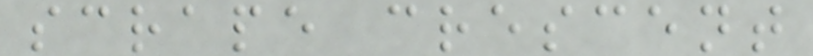scrape crescent
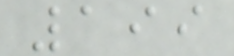199
